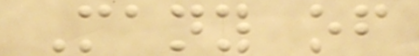Many of
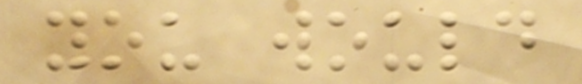you would
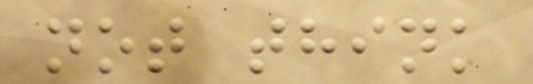not think
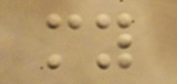my
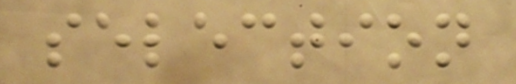selection
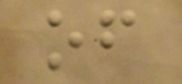of
